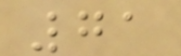71
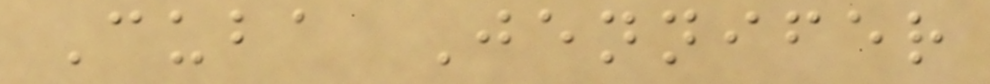Cuba Jennifer
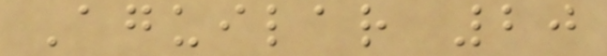Aguilar 20
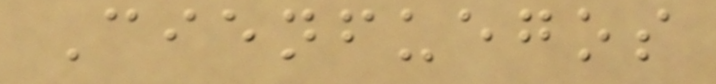Cienfuegos
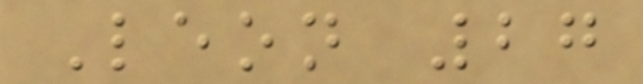Leon 27
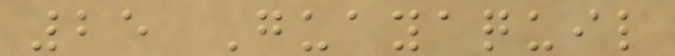25 Guayaquil
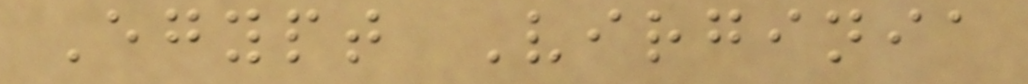Egypt Virginia
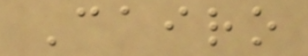Cairo
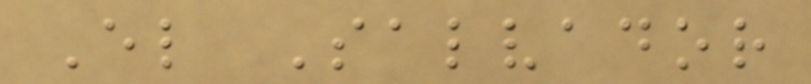El Salvador
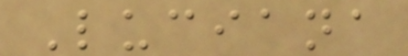Luciana
